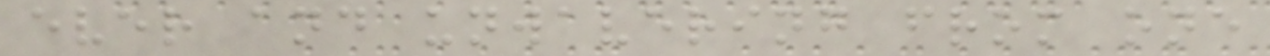ever and unwavering from one
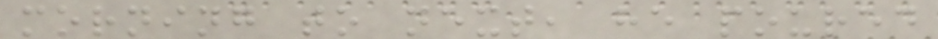morning to next, he poured
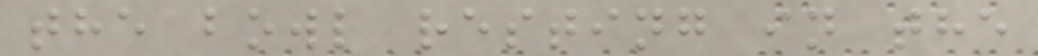the bowl resting in the
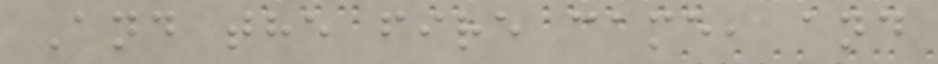And the fire came, and
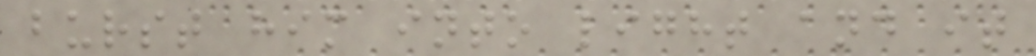burst him into light and it
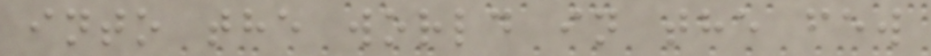into the world in the few
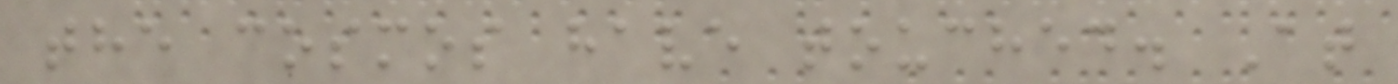the cosmos have touched. At
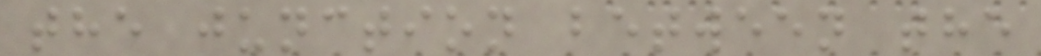the junction between the
